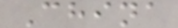China
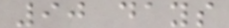90 days
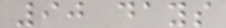90 days
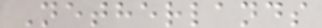Netherlands
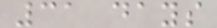31 days
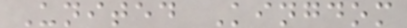United Kingdom
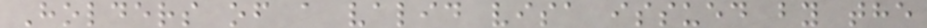Holders of a valid visa issued by the
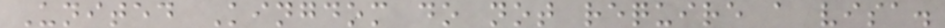United Kingdom do not require a visa.
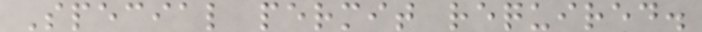Special permit required.
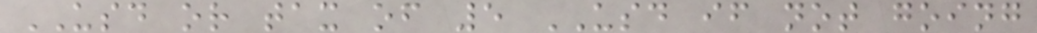USD or tax of 5 USD if not going
